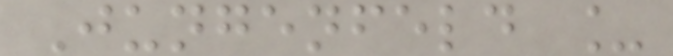Jungenfeld _
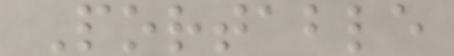Portable
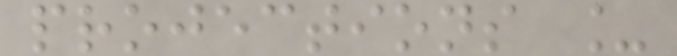projections _
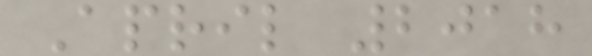April 2018
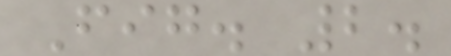Fig. 2.
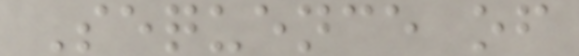Sequence of
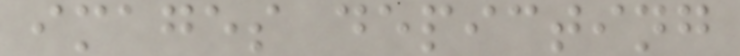images depicting
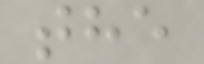the
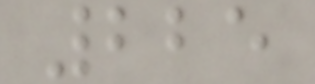225
